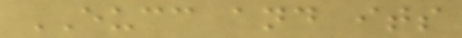EUCC and its
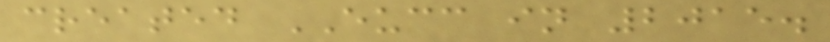created EUCC in 2015.
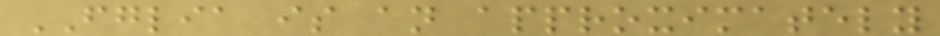FGLIA is an approximately
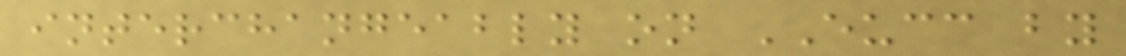interchangeably on EUCC by
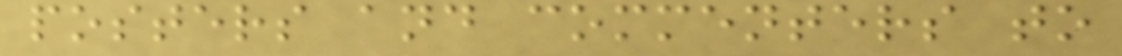posters and commenters to
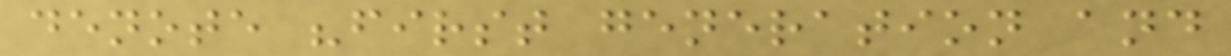denote "first generation and
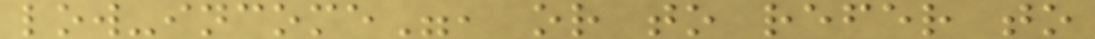low-income", or to refer to
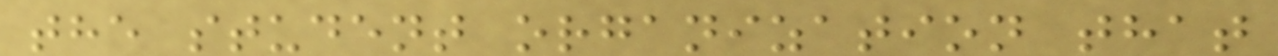the student organization that
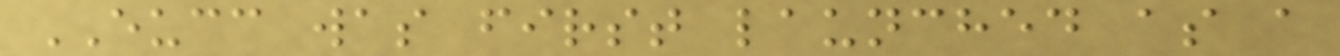EUCC was first launched as a
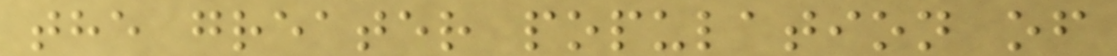the greater population of
